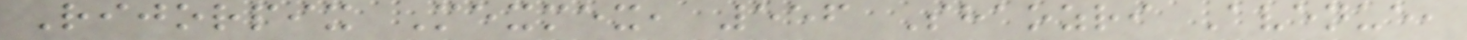Rijorpix Mexmex, 556 Shaozri Avenue,
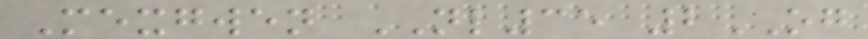Mexgwen NL35 2OG
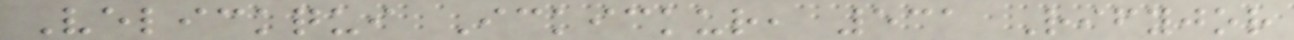Velickqui Ickickur, 531 Rifyjor
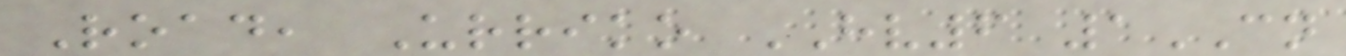Road, Urriko HV6 1CN
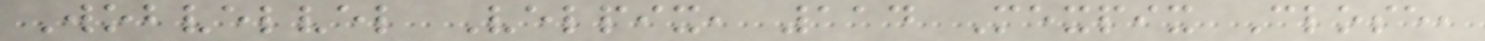Wobvelvel Velpix, 114 Mexpix Close,
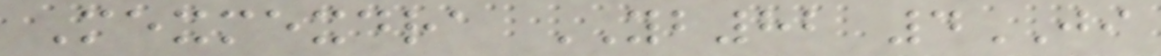Mexmexdra YB82 4JI
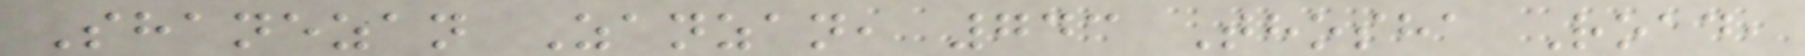Shanezan Zanzan, 743 Thosha Road,
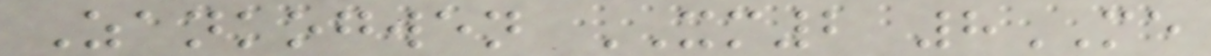Zankogwen XM2 8ME
